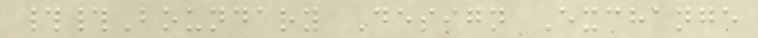##Boundary Design Exchange
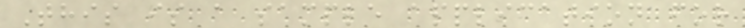This is a sample application for
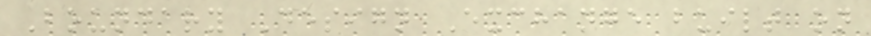Boundary Design Exchange built on
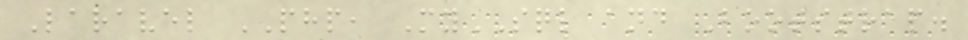Laravel PHP, MySQL and Bootstrap.
